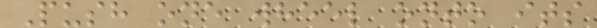Push one wheel onto its
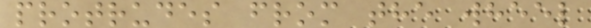protrudes from the wheel
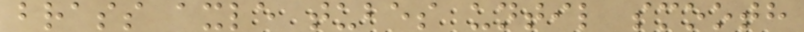brass axle tubes until smooth
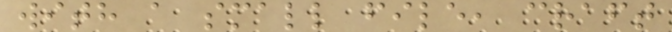with a small file, craft
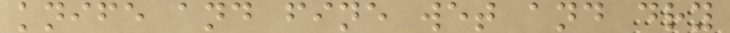knife and fine wet and dry
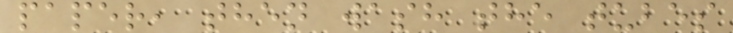paper, then wash the tubes
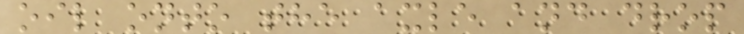oil onto the axle and drop
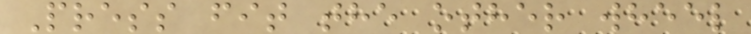Press fit the other wheel
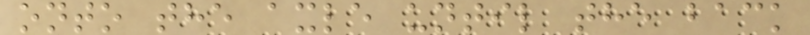onto the axle until the back
